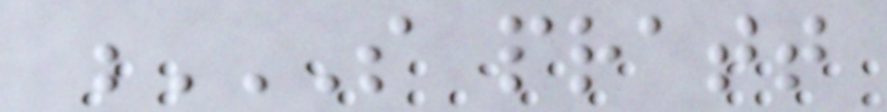S PRATT
